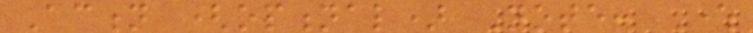Action (optional) Note: Where
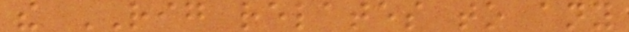the RIG relates to any
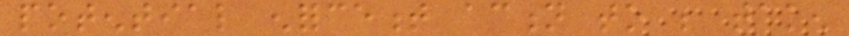potential enforcement action to be taken
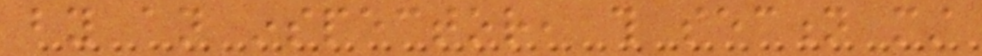by an inspector, this section must
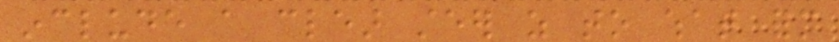include a clear steer as to what form
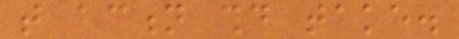that action should take.
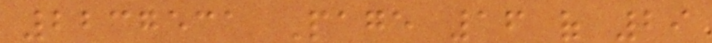2237531 Page 16 of 29
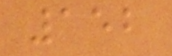152
